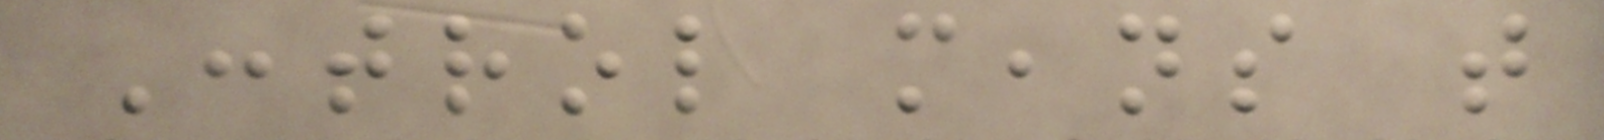Control means that
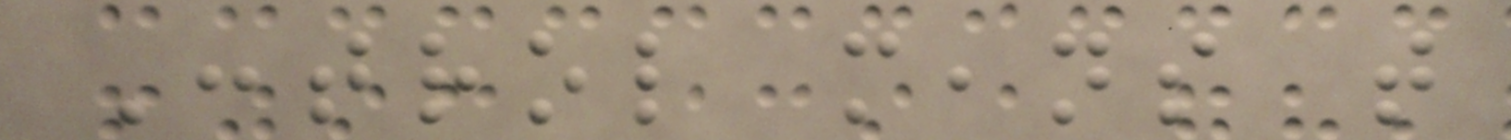Control means that
